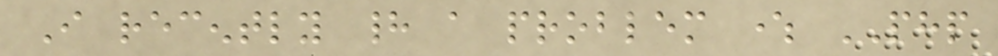I recently had a problem where PHP
